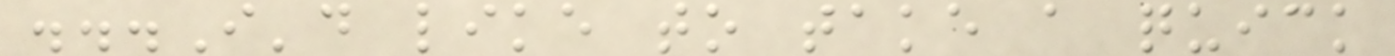...I'd like to take a quick
